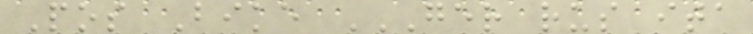Pos Bike GER RUS ITA
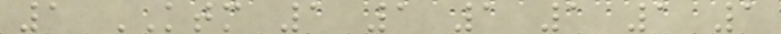1 KTM 1 1 1 1 1 1
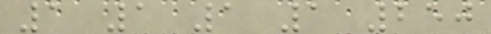1 1 1 1 250
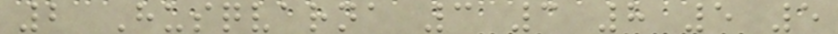2 Husqvarna 3 3 8 5 5
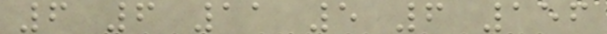6 6 11 5 6 156
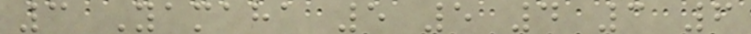3 Yamaha 5 5 4 3 6
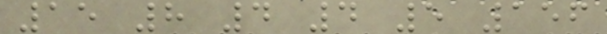15 8 4 4 5 156
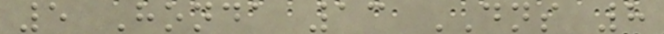5 Honda 13 DNS 8
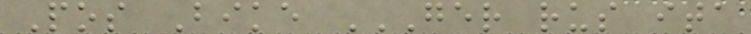Pos Bike GER RUS ITA
